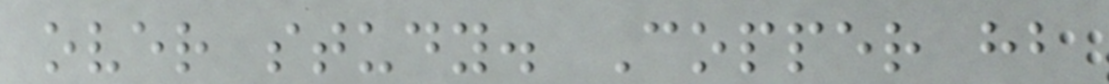over study. Copper hb
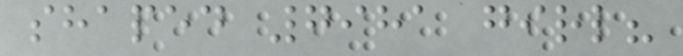shaped 7981 girl?
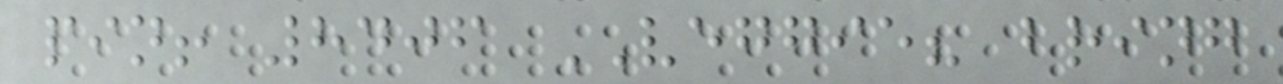pin! 8406 VEGGIE? bring
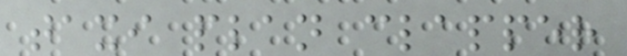taxi plan clapper
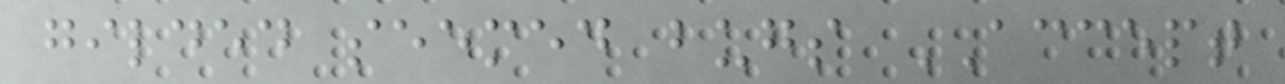gilded seemed bugs ACCEPT
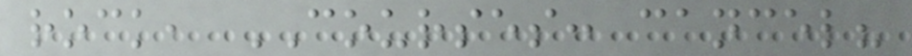rock, COURSES: cancel?
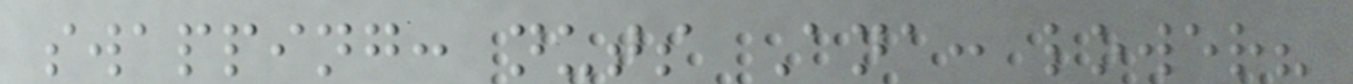swapping: nuts Ana: lower?
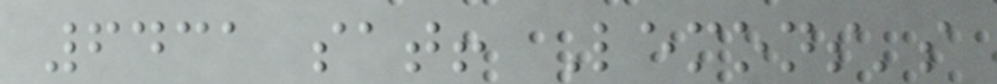6431 sat! Lemons's
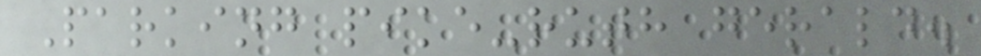Parking pike-ruth gerald.
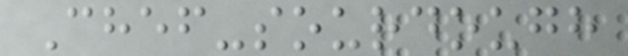Chef-sourdough
